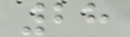28
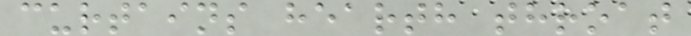curtains hearth throat
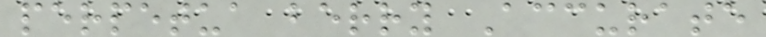perpetua berry Accurate
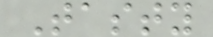Tasty
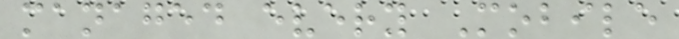managed every Mobile
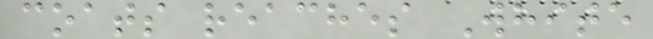coats reaches White
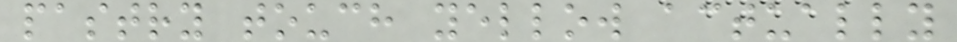pastry touch yellow actually
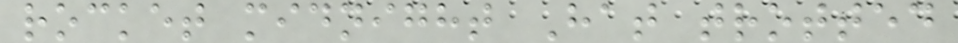rocket midnight Hat trotted
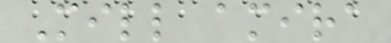Mill amira
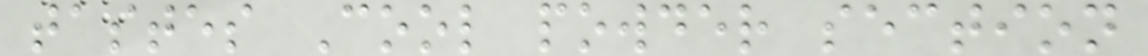tastes Cool powder section
